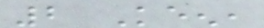2 Keen,
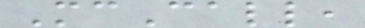McCall,
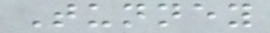Tunney
